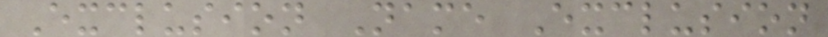Exclusion Name Exclusion
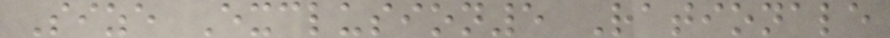Size Exclusion5 Rationale
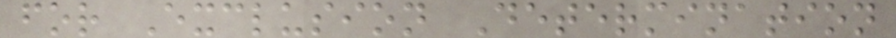for Exclusion Determination
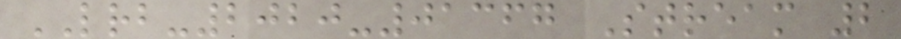LRB-2020-01367 Stream 2
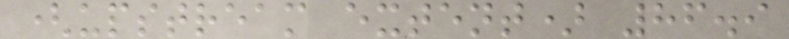(upstream extent) 86.9
